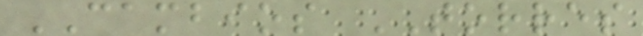CAMBIOS TORRES
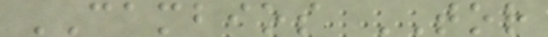CAMBIOS TOR
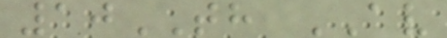10TH AV
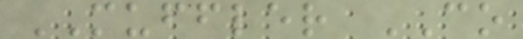MUFFLER CO
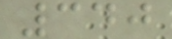340
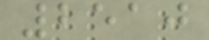2510
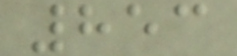853
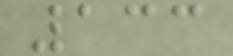133
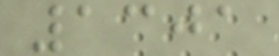1301
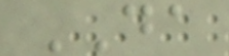DA
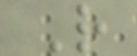R
